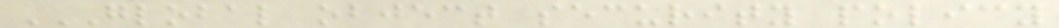GLOBAL OBJECT SECURITY POLICY
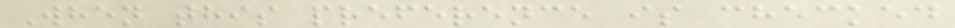When this preference is checked
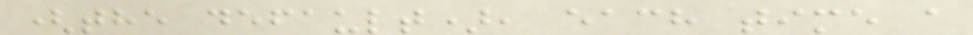(the default), each time a
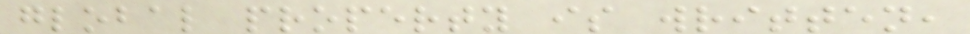global property is written,
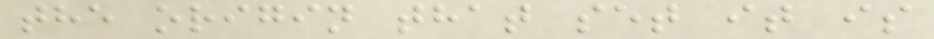the origin that set it is
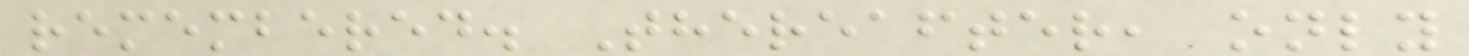remembered. Thereafter, only
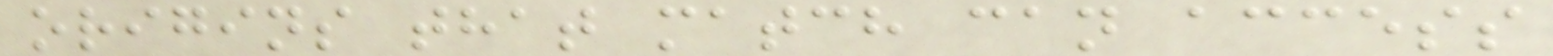origins that match can access
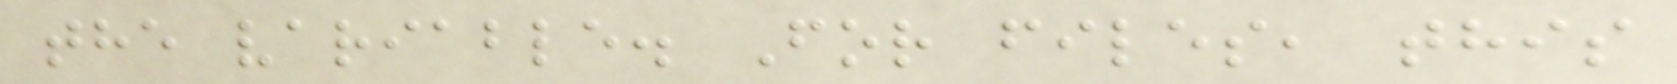the variable. For files, this
